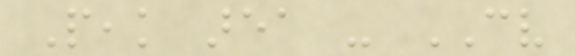Peak area - CV
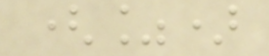(%)
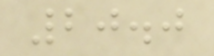20.0
